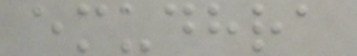emudhra
